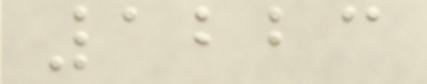1223
